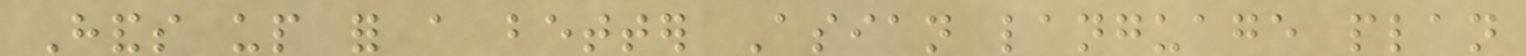Hands up for a better Asian language plan
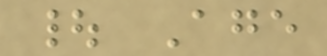| Age
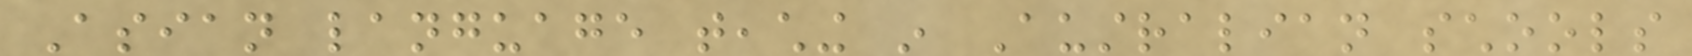Asian language teaching in Australian schools
